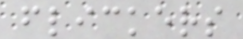flickers
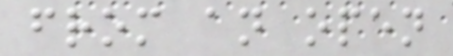from an open
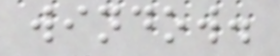window.
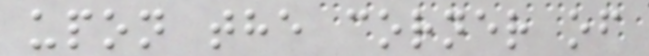upon the corner of
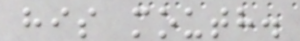his mouth.
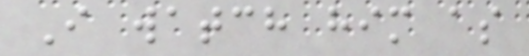I watch him as
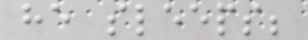he sleeps;
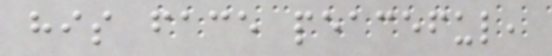his face peaceful,
